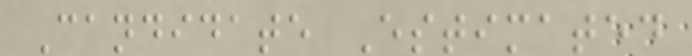Candidate Estimated
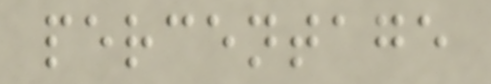percentage
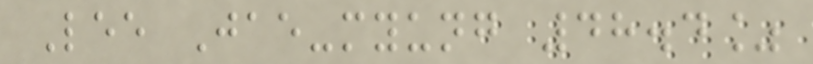Lee Jae-myung 48.4%
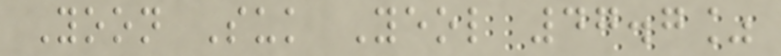Yoon Suk Yeol 47.7%
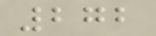272
